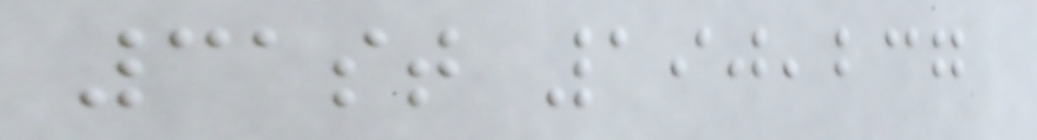31st 190,237
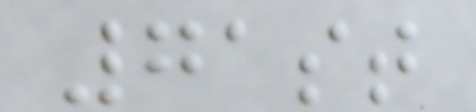71st
